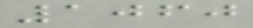1060
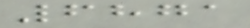6871
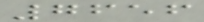7656
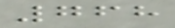768
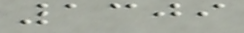1309
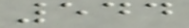544
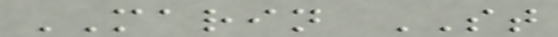MARIN ST
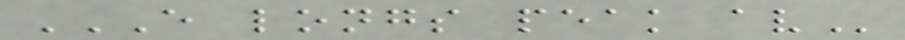E LONGS PEAK AV
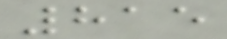815
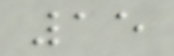15
